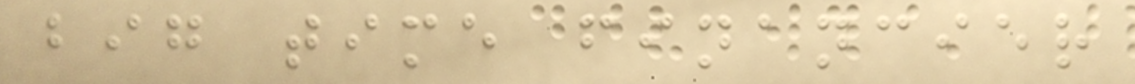big time financier
